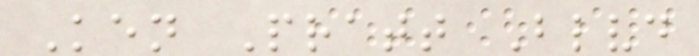Ken Pratt Blvd
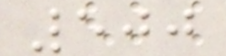500
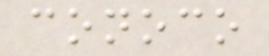conoco
